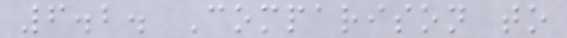6.2. Comparison to
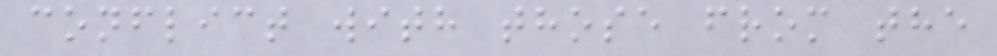conflict with those from the
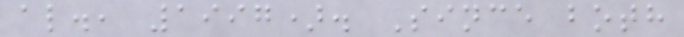al., 1997). Since both
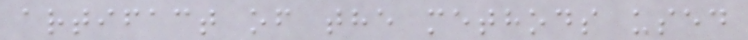artifact of the methods used
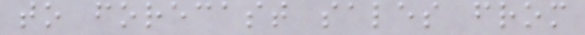to forecast sales from
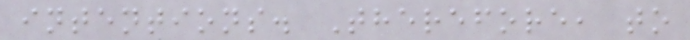intentions. Therefore, to
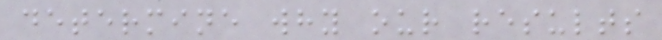determine why our results
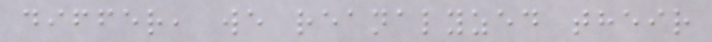differ, we reanalyzed their
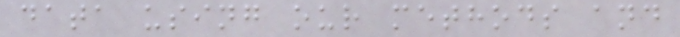data using our methods and
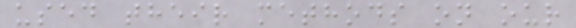used their methods on our
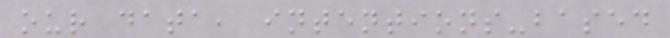our data, intentions-based
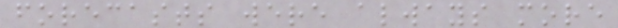forecasts were always more
